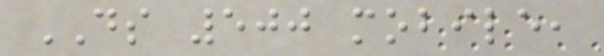DS 500 mobile,
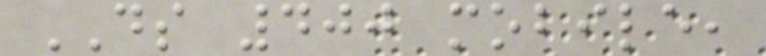DS 400 mobile,
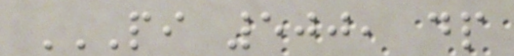PI 500, DP
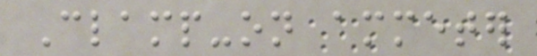Clamp-on ammeter
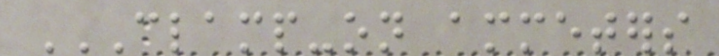CLAMP-ON AMMETERS
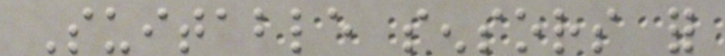Suitable sensors for
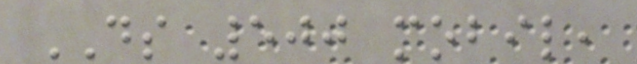DS 500 mobil,
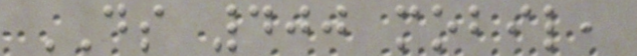DS 400 mobil,
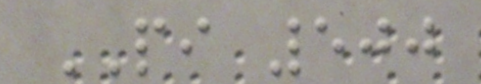PI 500
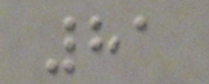81
